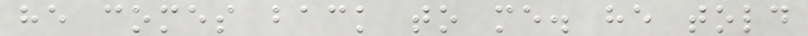he comes back to me. he told
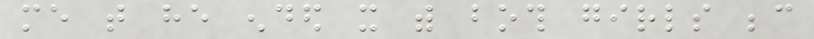me that he ended it with both girls because
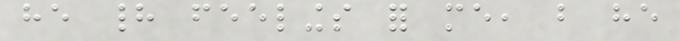he had feelings for me, but he
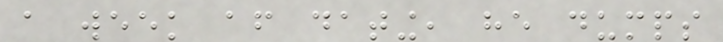a week after dating, he dumps
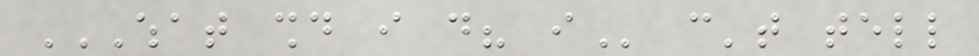WHAT SHOULD I DO? I can't tell
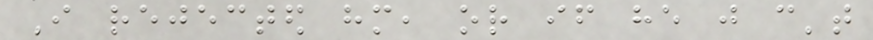I rejected him, or if he just can't
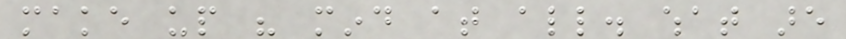make up his mind at all. what are
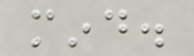mind.
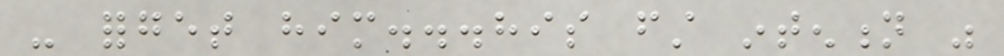- forget him...his first intention was
